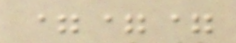===
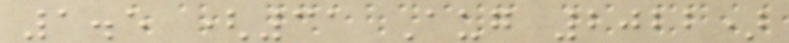1.5 (31 Aug 2022)
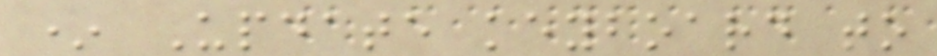* Update keyboard to
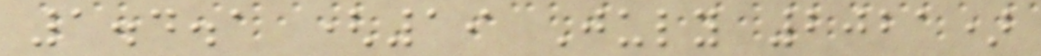1.4.1 (19 July 2021)
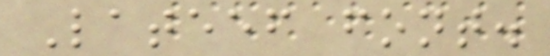Lateef font.
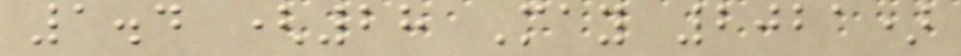1.4 (28 May 2021)
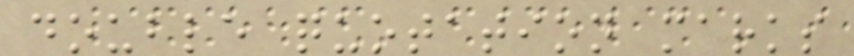double quotation marks
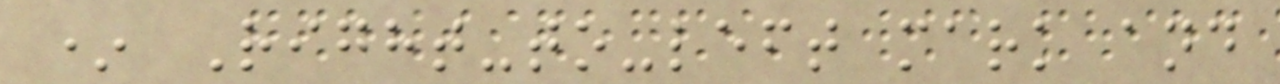* Right-to-left mark and
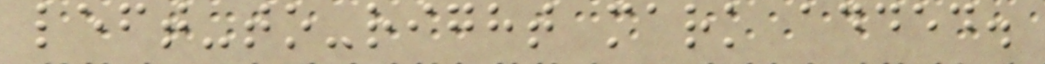left-to-right mark added.
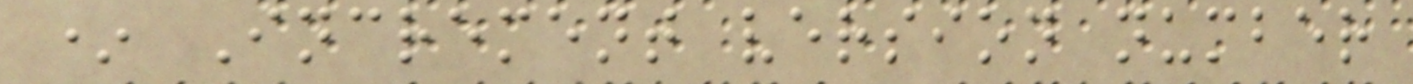* Increment version number
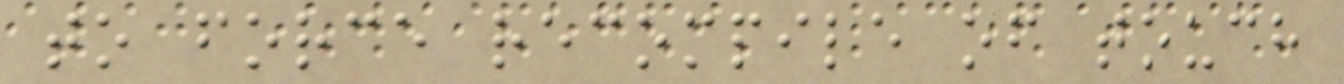to force recompile of touch
